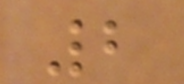2
